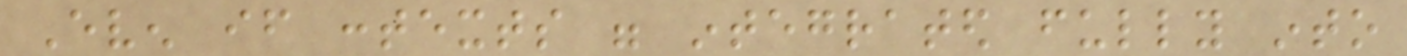Even if contexts were integrated fully into
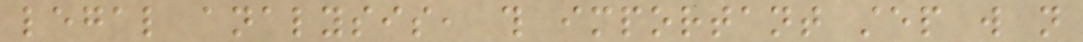legal analysis, this important step will not
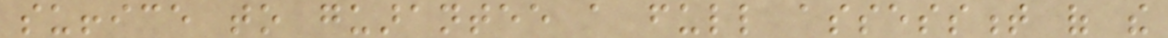suffice to guarantee a full assessment of the
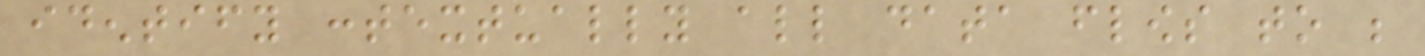identify contextually all data flows to be
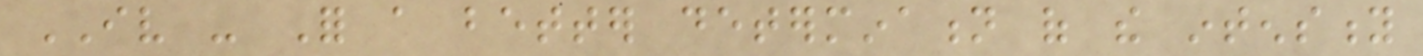IV - For a better determination of the intensity
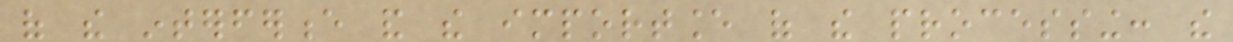of the interference and the importance of the processing: the
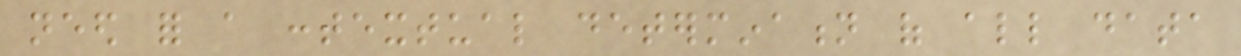need for a contextual determination of all data
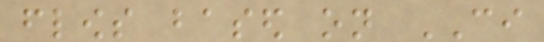flows based on CI
